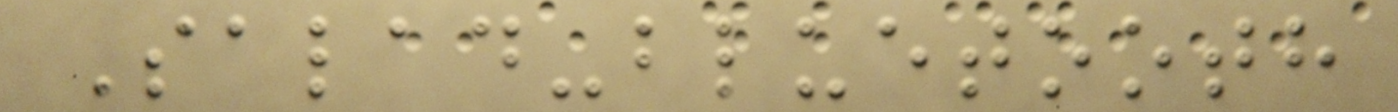Salad-bluetooth
